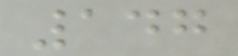147
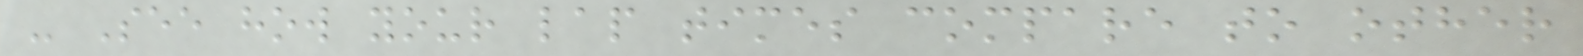- See how your lap times compare to other
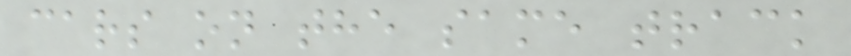cars on the same track
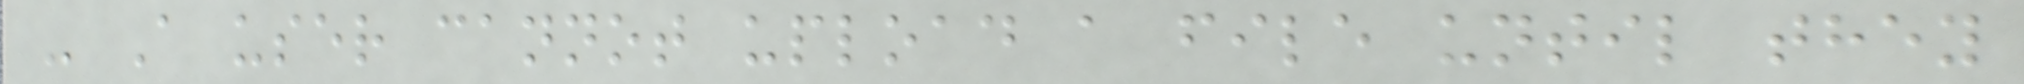- A user cannot upload a file until they
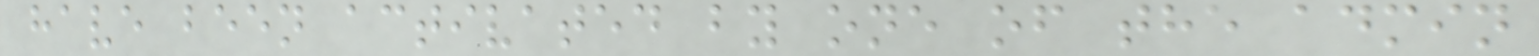have been activated by one of the admin
